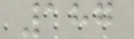187
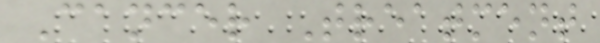Cancer Treatment
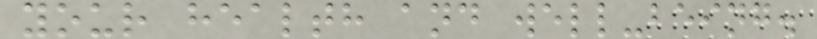your health and well-being.
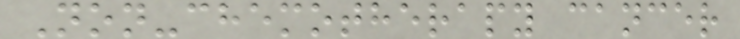Non-chemotherapy cancer
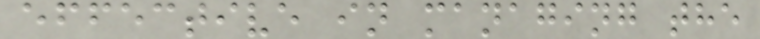effective in managing the
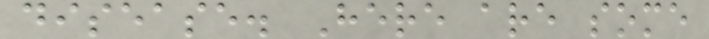disease. Here are some
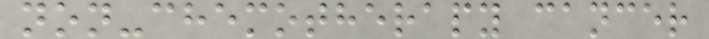non-chemotherapy cancer
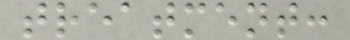treatment:
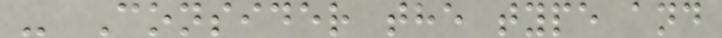- Consider the type and
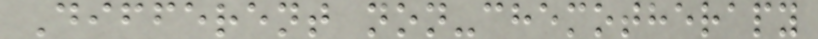Different non-chemotherapy
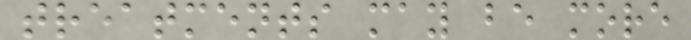treatments may be more
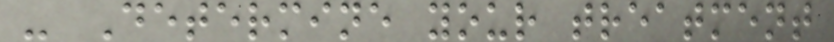- Determine your treatment
